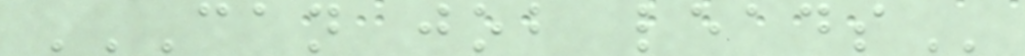CAN JOB LEADS
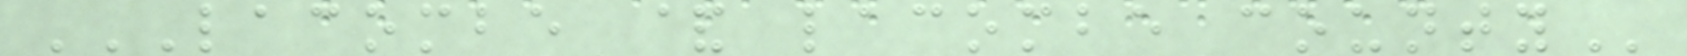LACOMBE & LACOMBE COUNTY
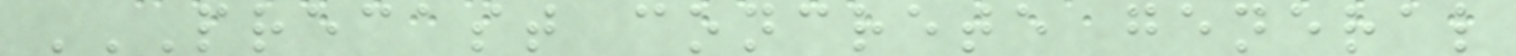PRECAST CONCRETE GENERAL
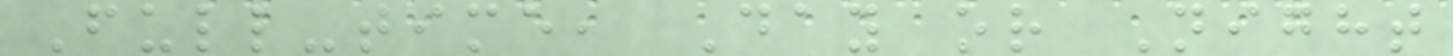Full-time, Day or Night
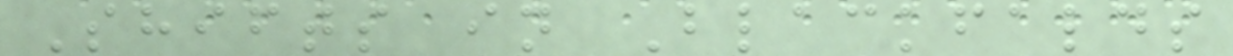Shifts in Blackfalds
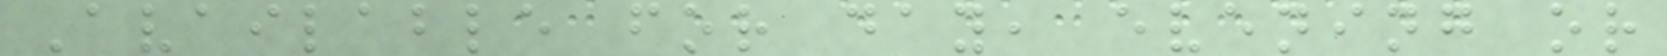Available for day, evening or
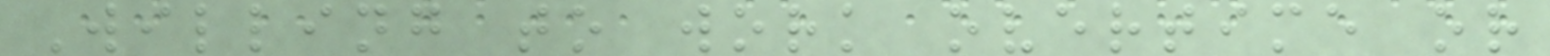Willing to work overtime or
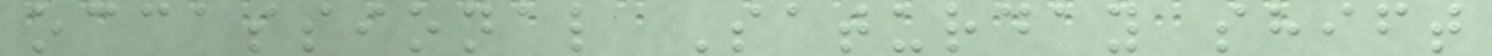occassional Saturday shift
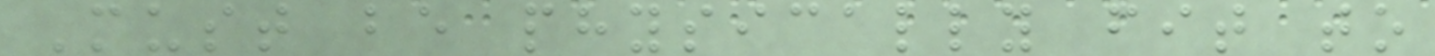Must be physically fit to
